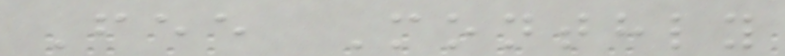Fee Monthly
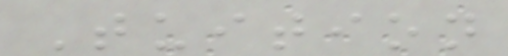Tuition
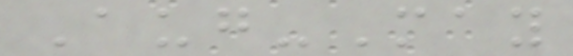Aug-May
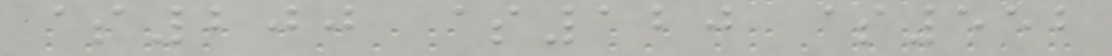$200 $120 $552
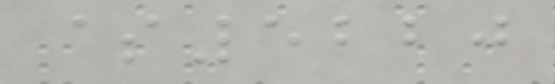$5220
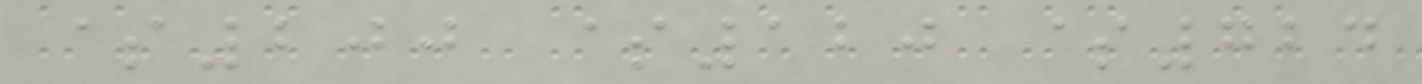$200 $120 $724
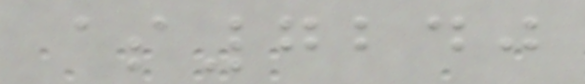$7240
